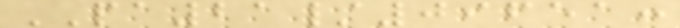PA21/09651:
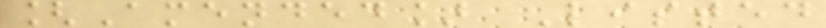[Amended] Listed
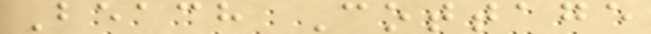Beach Cottage
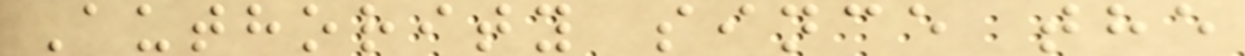Authority since the
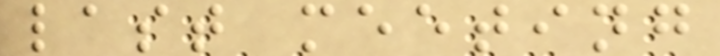last meeting
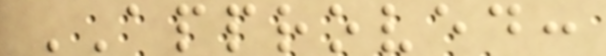APPROVED:
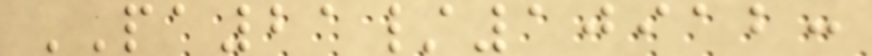PA21/10912:
